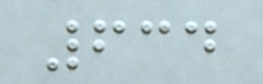634
